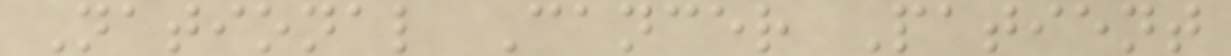National Cancer Patient
